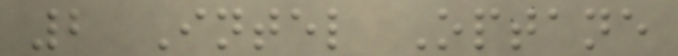2 Intel Optane
